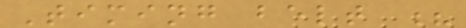Timing belt ?
